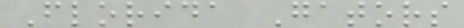Florida Gators
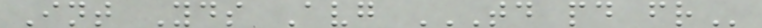Int Yds Avg TD PD FR
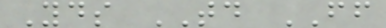Yds TD FF
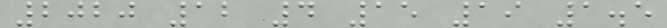2020 12 4 15 19 1.5
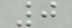0
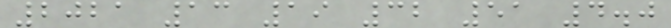2021 13 19 32 51 4.0
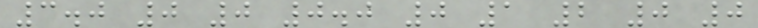3.0 0 0 0.0 0 1 2 0 0
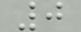0
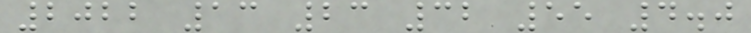2022 13 23 32 55 4.0
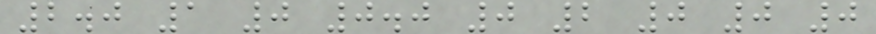2.0 1 0 0.0 0 2 0 0 0
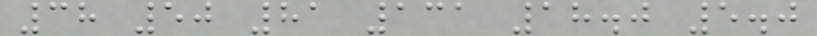38 50 81 131 18.0 5.0
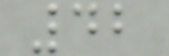42
